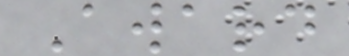Award
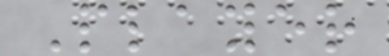Player
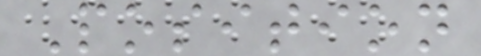Position
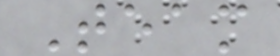Team
